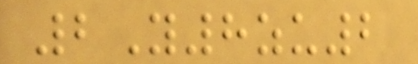2Y8zu2
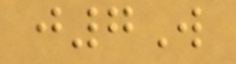j7W
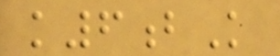k6bK
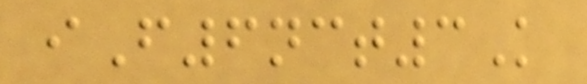iF6nct3K
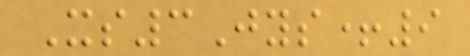Xs3Jys+9
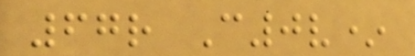67r C0v*
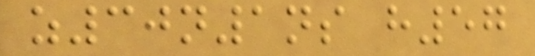z30n1ns h57
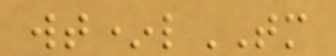wt*lTM
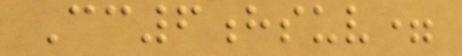Cc6hsuv=
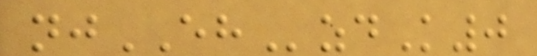njEHzdK0
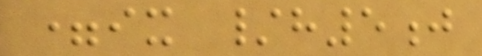=ix /h5j
